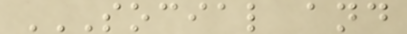SOCIAL AND
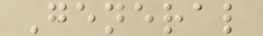General
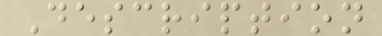Description
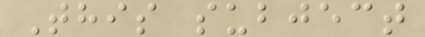This subject
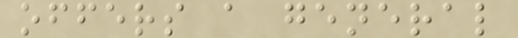offers a general
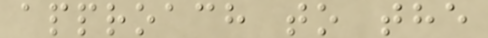approach to the
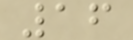16
